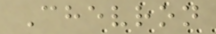Chevron
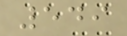549
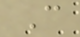C
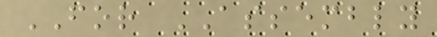FOR ASSEMBLY
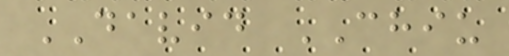DAVID CHIU
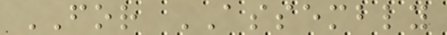FOR ASSEMBLY
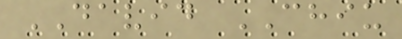DAVID CHIU
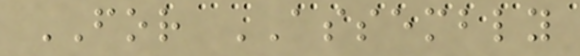FOR ASSEMBLY
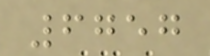6757
